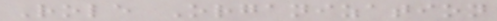Role Organization
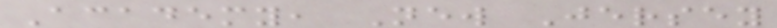Academy, New Jersey
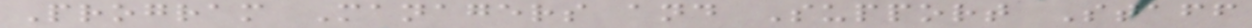Program Managers and Support Staff
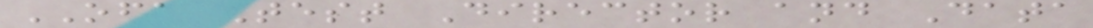OFA Test Director and Data
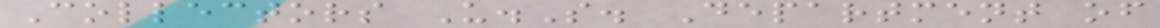Collectors U.S. Department of
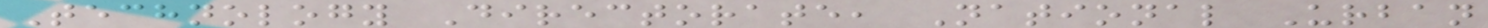Technology Directorate, National Urban
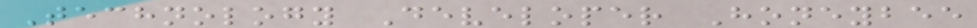Technology Developer Honeybee
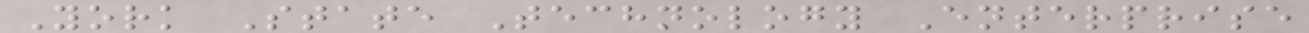York State Technology Enterprise
